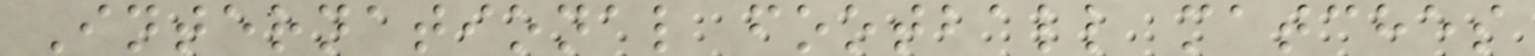International football matches
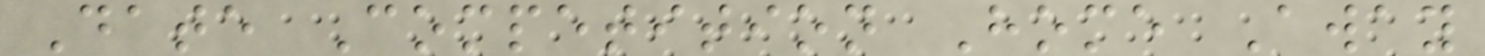Date Competition Home Away
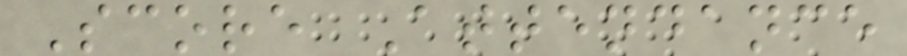Score Attendance
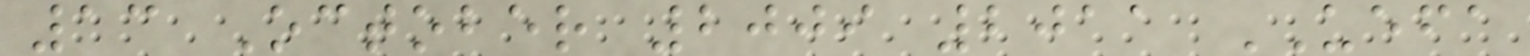13 October 2009 2011 UEFA
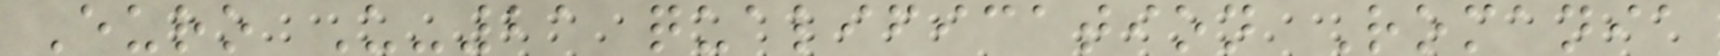Euro U-21 qualification Romania
